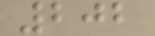202
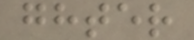ghter
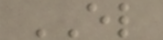EL
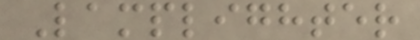Lamplighter
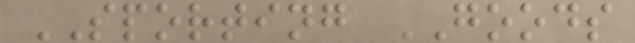SPORTING GOODS
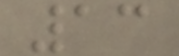13
